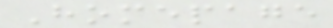Homepage
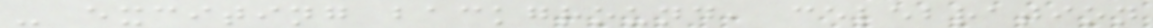- exciting background, celebration
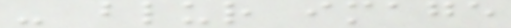- blur image
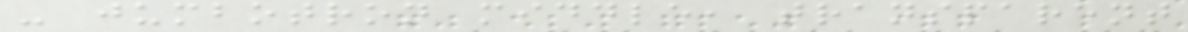- jumbotron middle, transparent
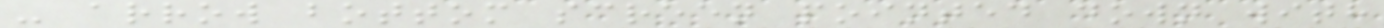- arrow bottom screen pointed down with
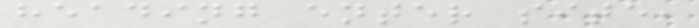heading enter site,
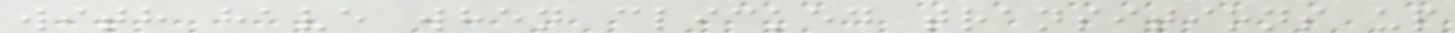with have when clicked transitions up
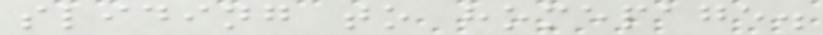sliding to homepage.
